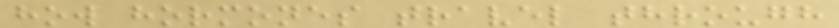how hormones travel through
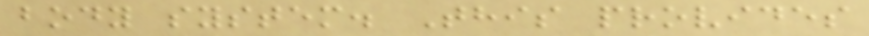body system. This provides
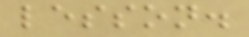lesson.
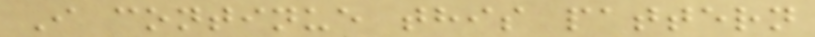I continue this pattern
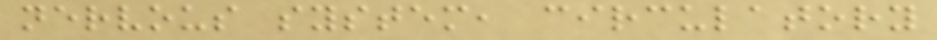nervous system, circulatory
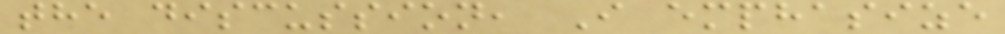the discussion, I emphasize
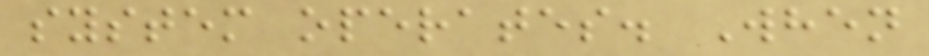system operates. When
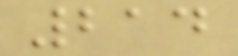214
